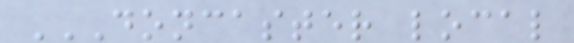DONCASTER LOCAL
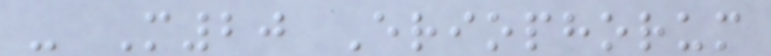- M20 Eriophorum
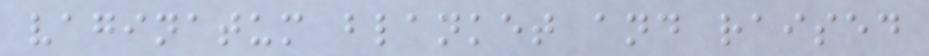vaginatum blanket and raised
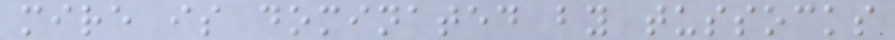mire is dominated by tussocks
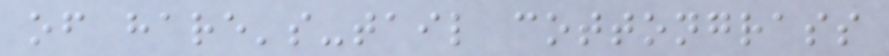of hare's-tail cottongrass
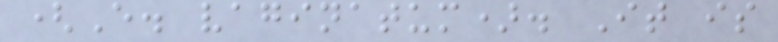(E. vaginatum). It is
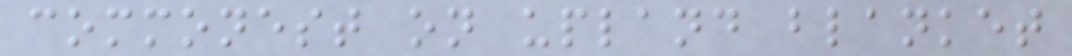commonest on upland blanket
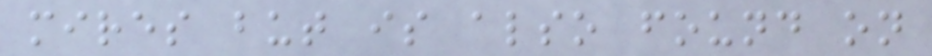mires but is also found on
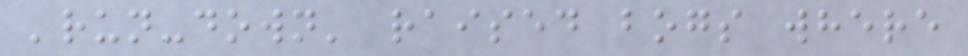'run-down' raised bogs where
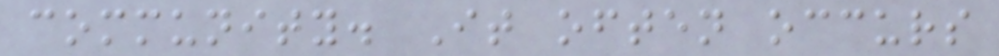community. It often occurs
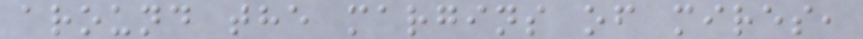around the margins of mires,
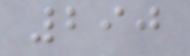290
